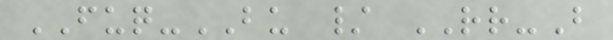FUQ-BU / RR-B
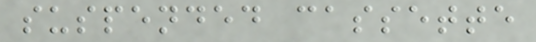suspended cassette
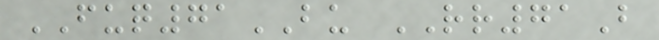FUQ71BU RR71B
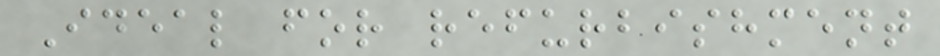Ideal for refurbishment
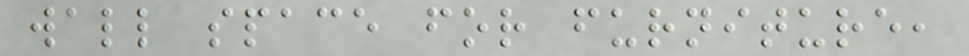wall space for furniture,
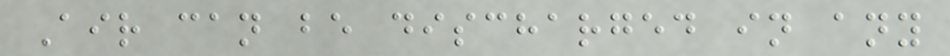Air can be discharged in any
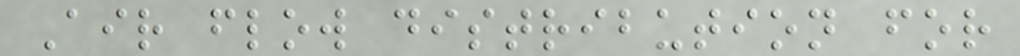Air flow distribution for
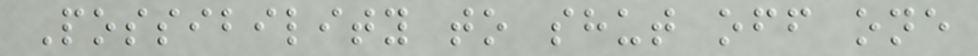Possibility to shut off one
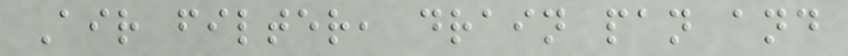Air filter, drain pan and
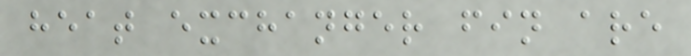heat exchanger fin are
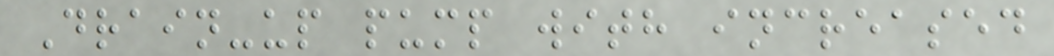Drain-up pump with increased
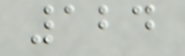124
